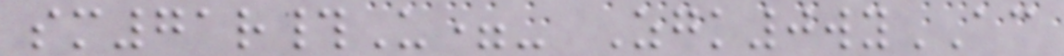sm71r#U=- Zgk0wyAC
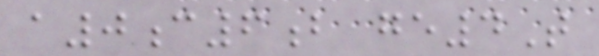a0c6b ge4T
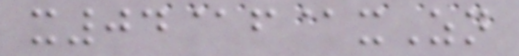x04@f@xZn
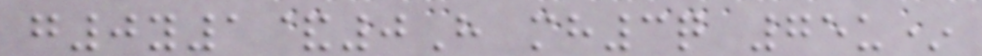g0y1&0H mh3q 75u*
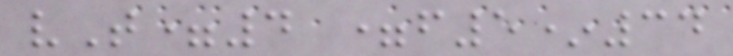vT=4 =f5*34
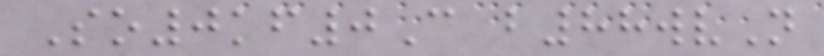So0kf0C b88wvN
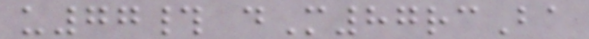u77# dM87rcBa
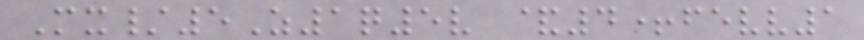Mx/5Z1q5v &4+fevv1
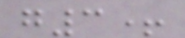g3+
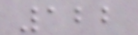122
